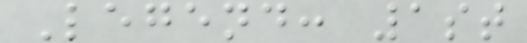Legend: 1st
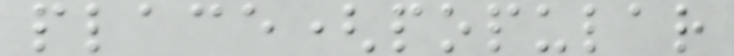place(popular
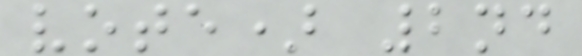vote) 2nd
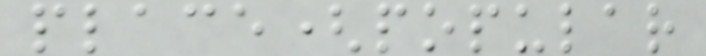place(popular
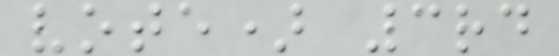vote) 3rd
